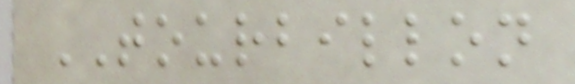TOURBILLON
